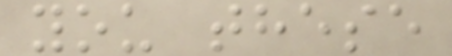you these
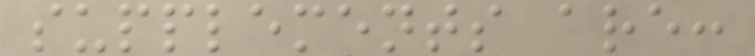supplements are:
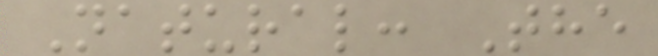Natural: The
